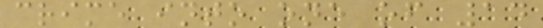crime into one of 14
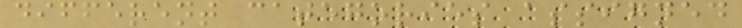different categories assigned
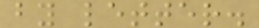by letter.
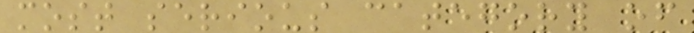most serious category of
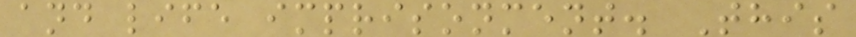and life imprisonment. This
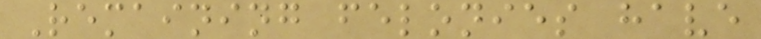Remaining felonies have
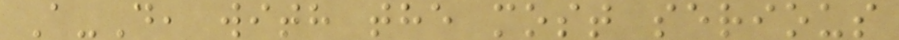A-D, with the most serious
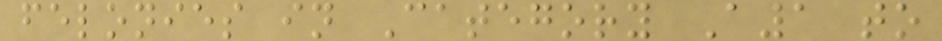felonies in Category A1 to
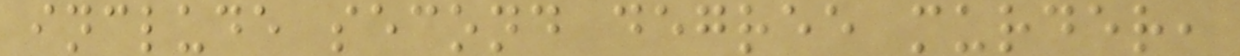include second degree murder,
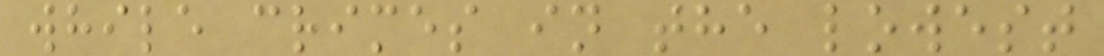while crimes in the lowest
